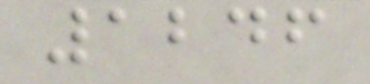1246
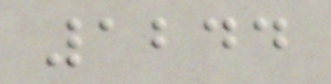1244
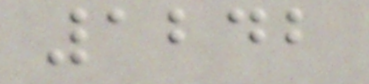1242
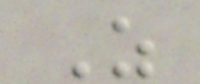Z
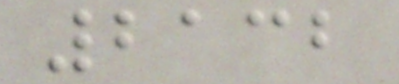2132
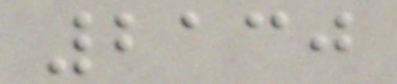2130
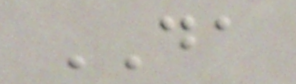DA
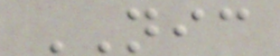NIC
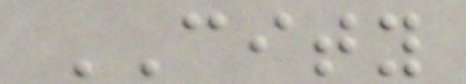CITY
